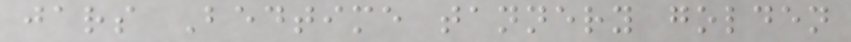jars Bedtime tannery golden
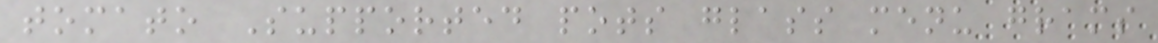tomato Supported pots glass menu grams
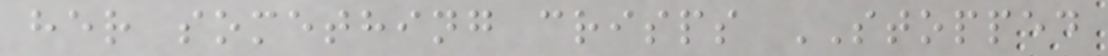her something crisps STOPPED
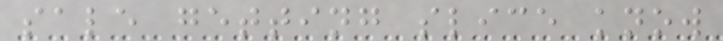sale getting slice know
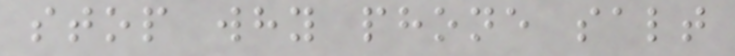stop why phone salt
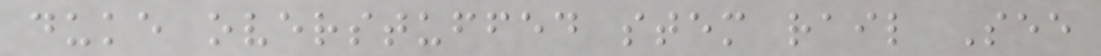duke overstuffed stem rail See
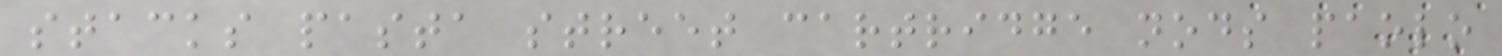stacks pasta street cartridge nods paolo
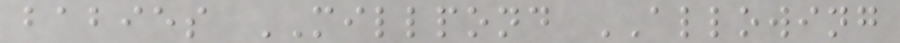babies MILLPOND ALLOWING
